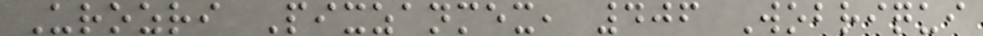Urozri Pixzanmex, 406 Wobriqui
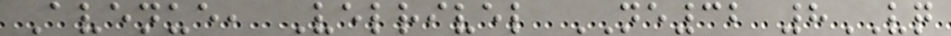Avenue, Velrivel NE32 8VQ
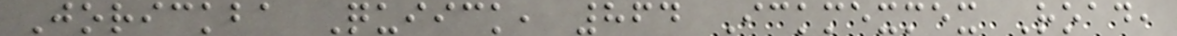Jorickba Quiick, 864 Ickmexmex Road,
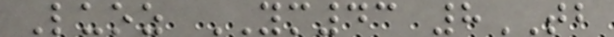Luoz YM43 8TB
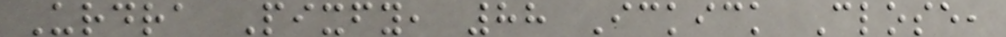Urdra Pixfy, 88 Ickick Close,
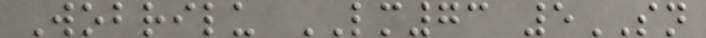Wobrilu LM73 5SN
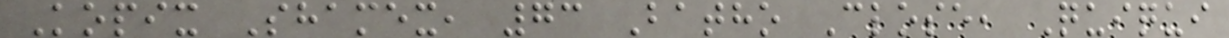Kopix Shamex, 73 Batho Close, Quiqui
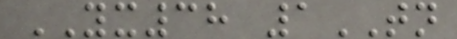YX38 1TN
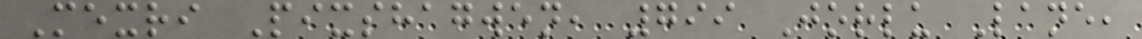Mexri Pixshagwen, 799 Jorlu Lane,
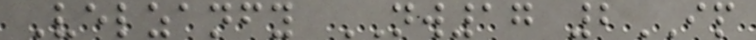Velzanfy NW17 2IP
